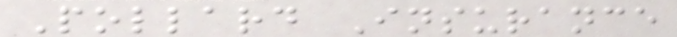Pollard Insurance
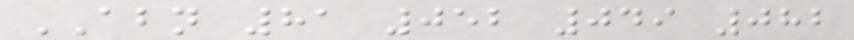ABN 81 052 049 082
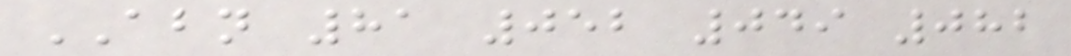ABN 81 052 049 082
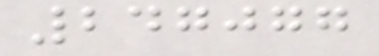247077
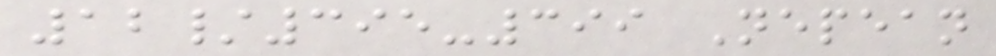12/395-399 Nepean
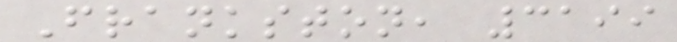Frankston, 3199
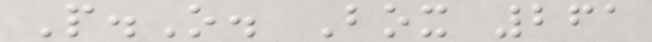P.O. Box 261
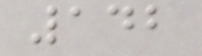142
